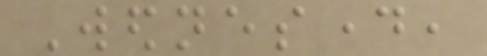Wednesday,
